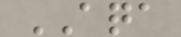AQA
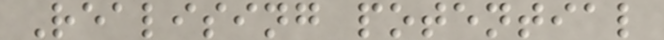Realising potential
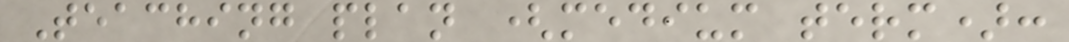Teaching plan (medium term):
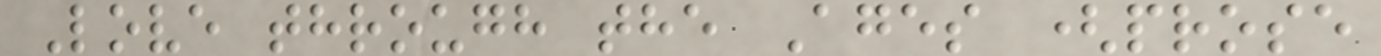Love through the Ages (prose
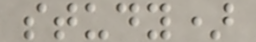study)
